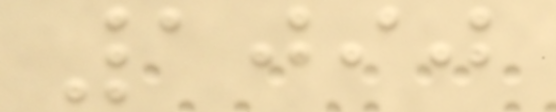1090
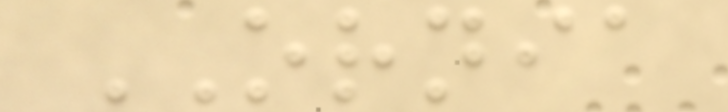ORNIA
